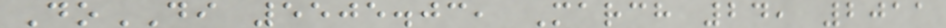DoDI 5505.03, March 24, 2011
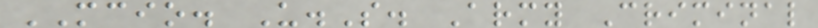MCIO. U.S. Army Criminal
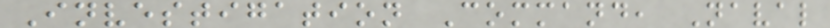Investigation Command, Naval
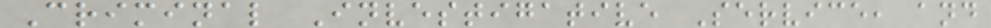Criminal Investigative Service, and
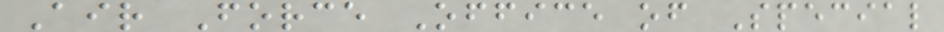Air Force Office of Special
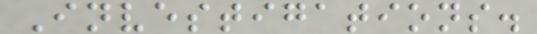Investigations.
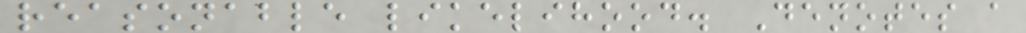reasonable likelihood. Denotes a
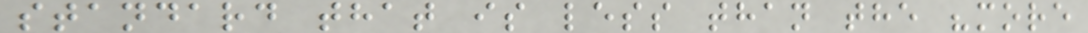standard that is less than the "more
